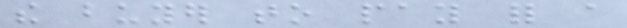the buyer to pay for a
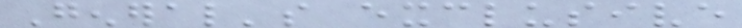General's exclusive
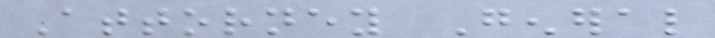Attorney General
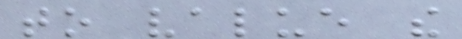to value the
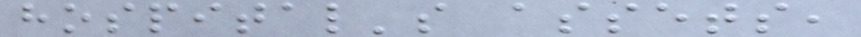hospital's assets,
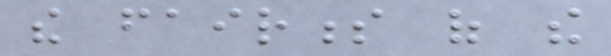the fairness of the
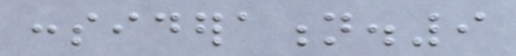consideration.9
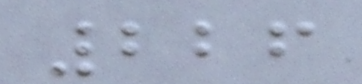226
